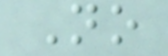No
